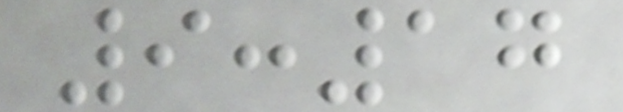9:17
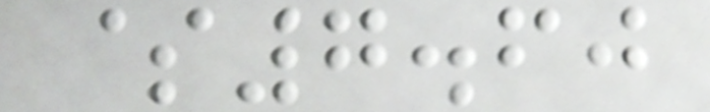$7.60
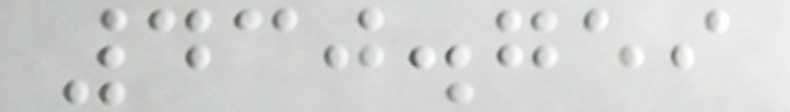430.759
